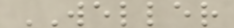WELLER
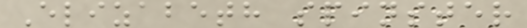Elizabeth spinster
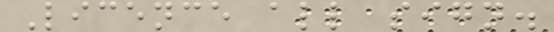Licence all sign.
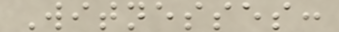Witnesses:
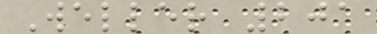Weller 201
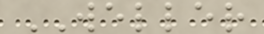WELLER
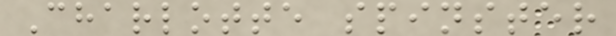Charlotte spinster
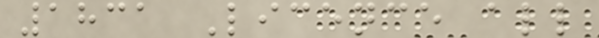1831 Licence all
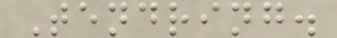Tendring.
